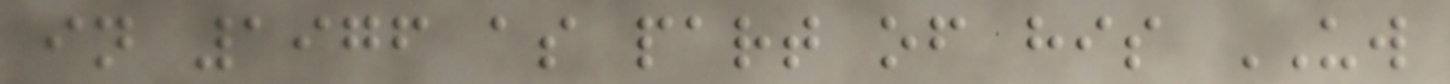in 1976 as part of his UW
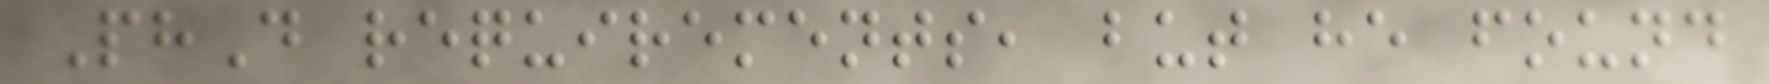PhD requirements, but he found
